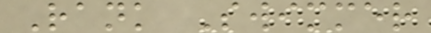Rank Swimmer
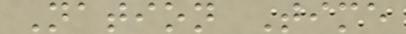Nation Time
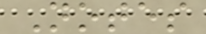Notes
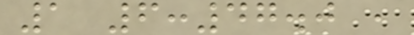1 6:47.0 ,
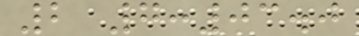2 7:03.0
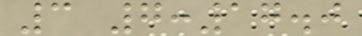3 7:17.0
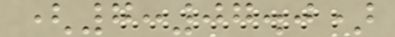(7:07.0)
